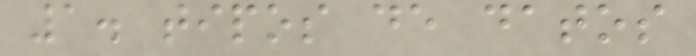1. tipos de datos
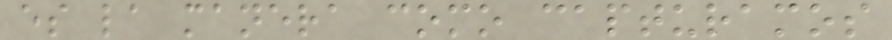es la manera como capturamos
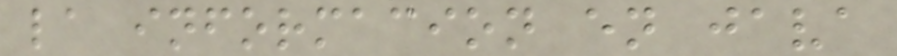la informacion en java
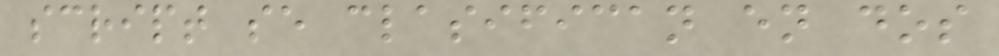script se clasifican en dos
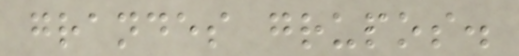grandes grupos.
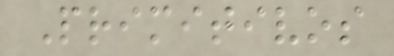Primitivos
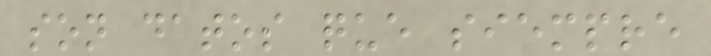son datos que siempre
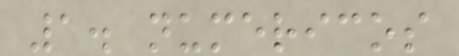1. numericos
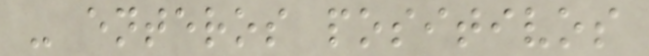- enteros positivos
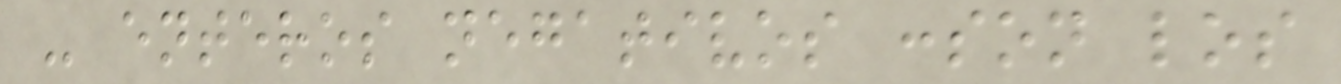- enteros negativos :son los
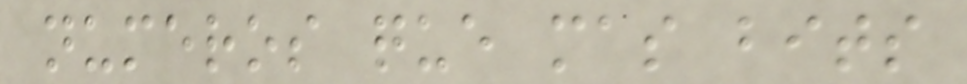numeros que mas bits
